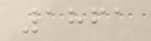1861
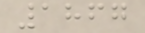1867
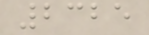2325
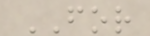FOR
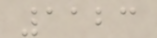1123
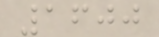1600
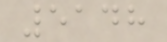5148
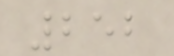252
